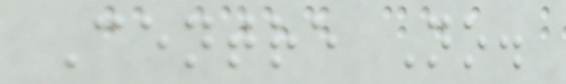Centre No.
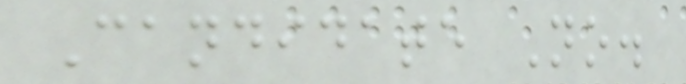Candidate No.
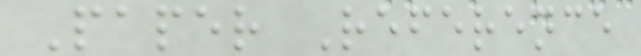Paper Reference
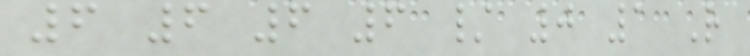6 6 6 6 / 0 1 R
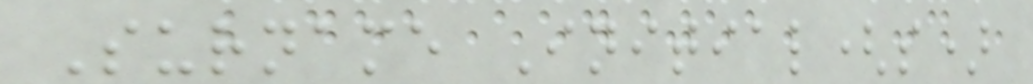Surname Initial(s)
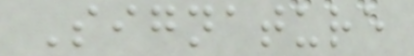Signature
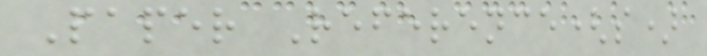Paper Reference(s)
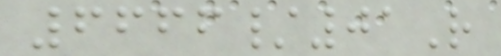6666/01R
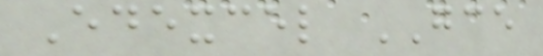Edexcel GCE
